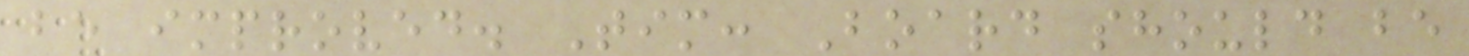be improved. Tim: Board should be
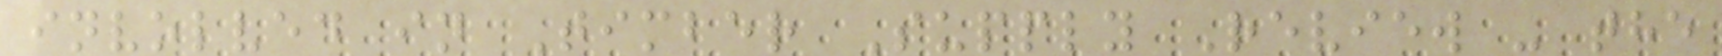involved in Timber Supply Review - the
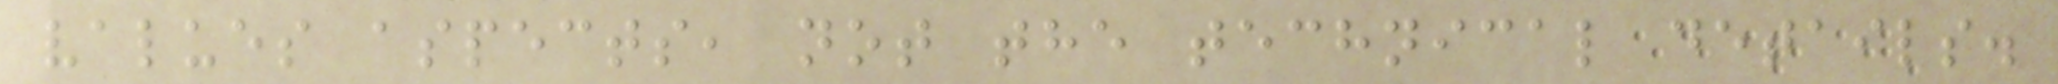values aspects, not the technical details.
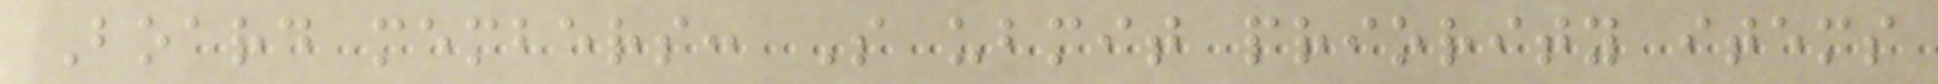Board members: S ubmit priority items
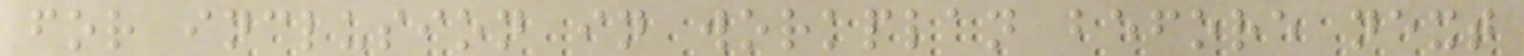for inclusion in workplan before next
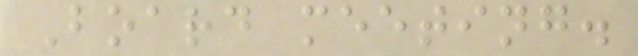Board meeting.
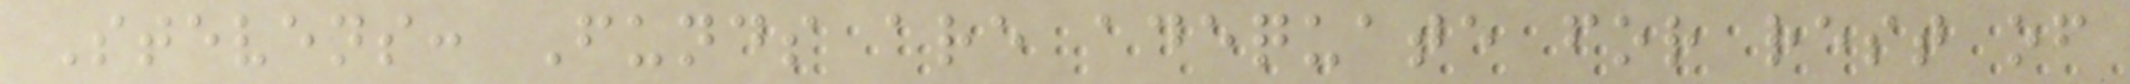Stevens: Funds are adequate for rest of
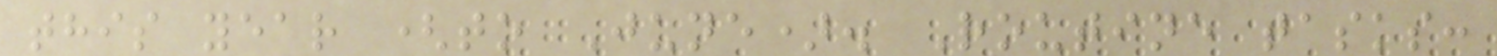this year (to June). Routine tasks:
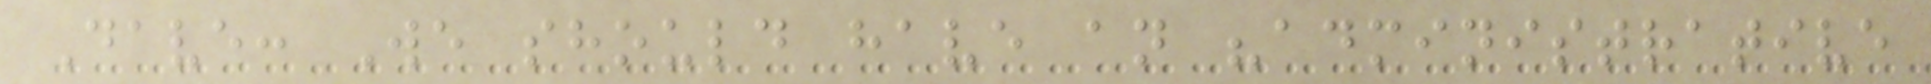Dave: We should have an "administrative
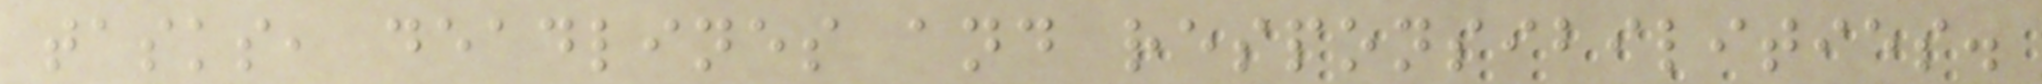tasks, deadlines and responsibilities.
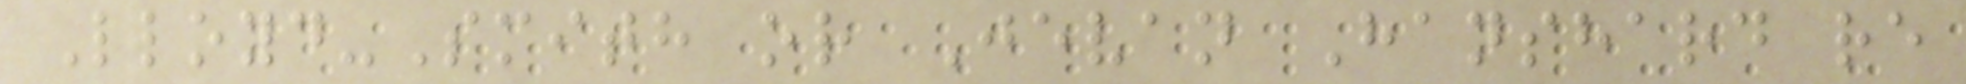Lloyd-Smith or Jevan Hanshard re
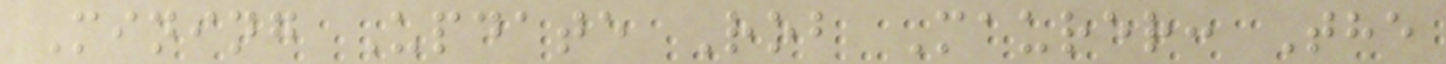Mining Update Rob Maurer: The
